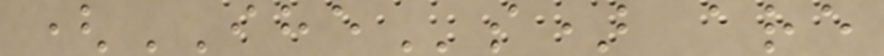(IHEs) are
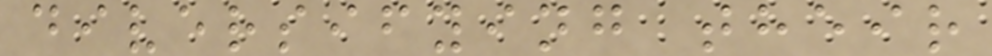diversifying their
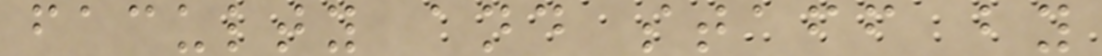faculty and staff by
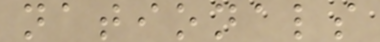nationals
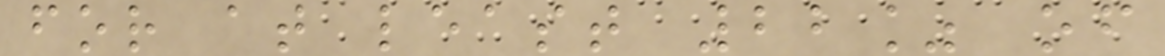for at least 22% of
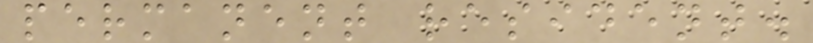permanent resident.
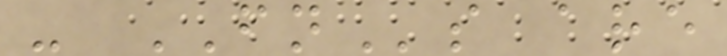- FNs are
